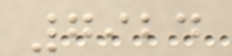7924
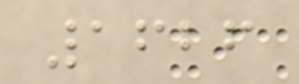1626
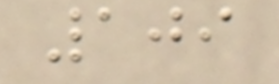109
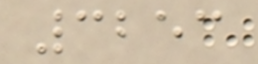3253
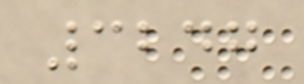3247
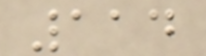114
